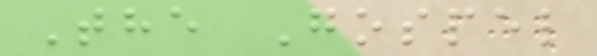The Gospel
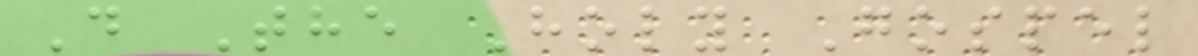D The Holy Gospel
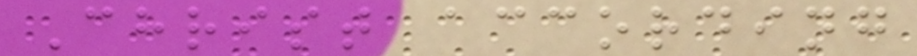Christ according
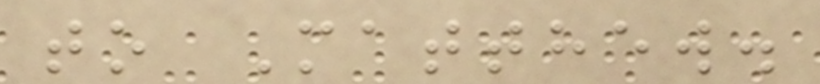to Matthew.
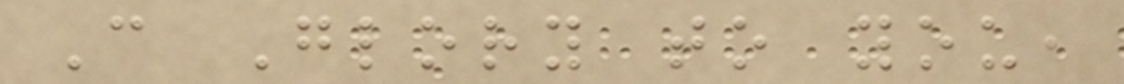C Glory to you,
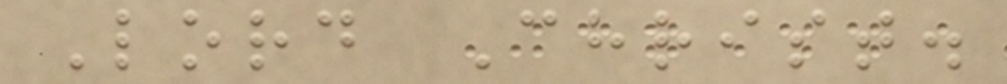Lord Christ.
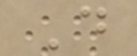D
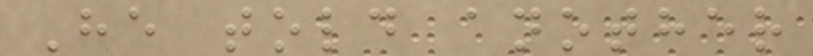He told another
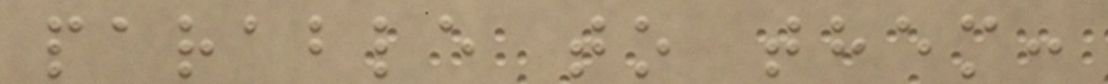parable to them:
